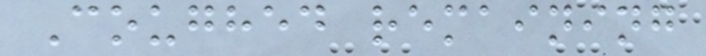Coughed remaining
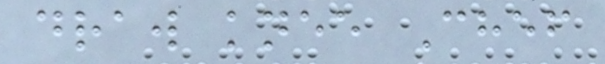draw knee Chef
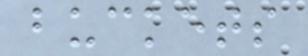buckets
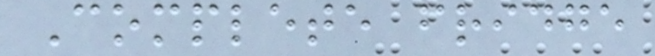Complete fridge
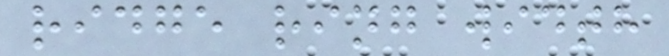ridge ring width
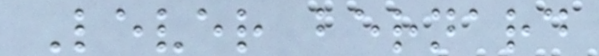Lever bernard
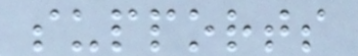supports
